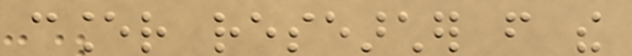cancer researcher from the
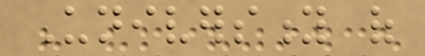University of
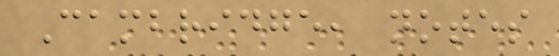Cambridge, notes
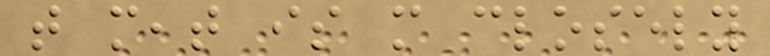that meat is more closely
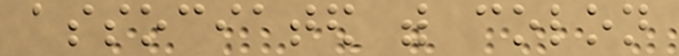associated with colon
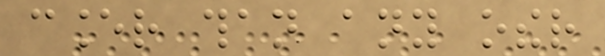cancer than any other
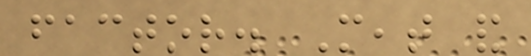factor. Meat and
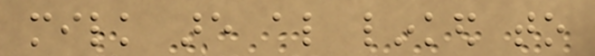milk are also linked to
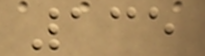135
